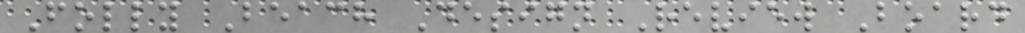Folly Beach Design Review Board
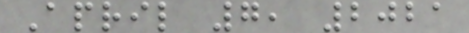April 7, 2021
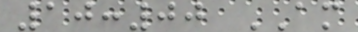10:00 AM
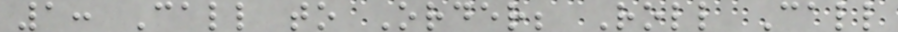1: Call to Order; Roll Call
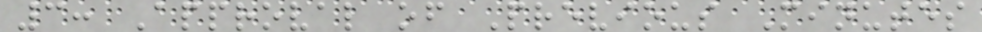3: Approval of Previous Minutes
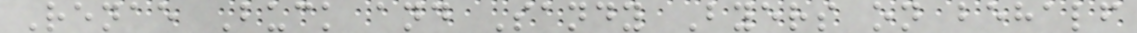Renae Buck and Sandy Byers on behalf
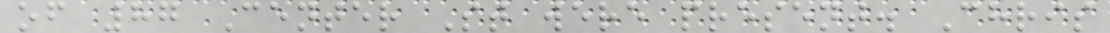of 87 Center St were present. Chris
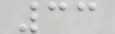33
